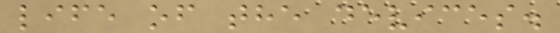life of the devices.
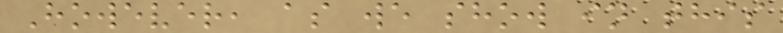However, as we show in this
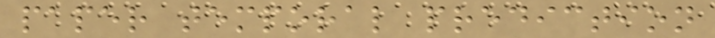paper temporal prediction
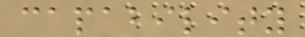capability
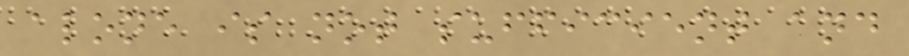alone is not sufficient and
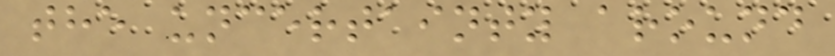the uncertainty around
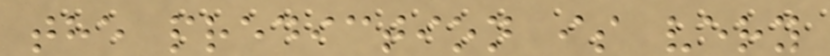the prediction is very
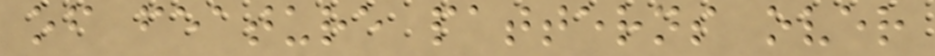of feature patterns over
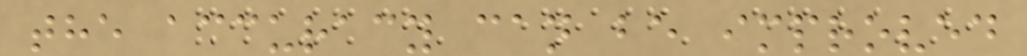the accuracy can be improved
